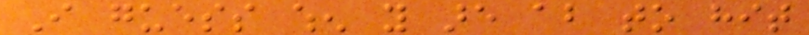I guess when you are about to hit
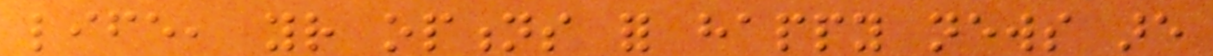life, your options for happy news are
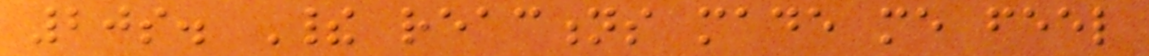20s. Their reactions made me feel
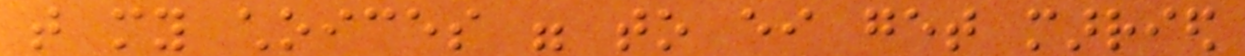that my choices were to either get married
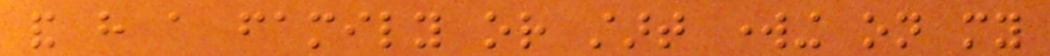and have a family or start working on my
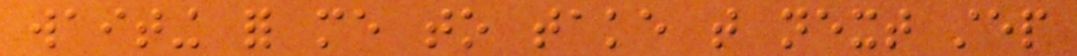waiting for me to take that next step
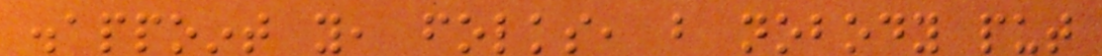disappoint you, folks, but nobody put
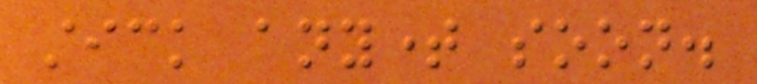stick anytime soon.
